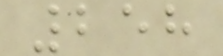258
